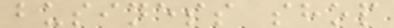business shop
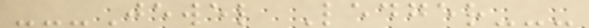---Jewel Ledger---
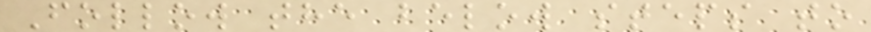Follow the below steps to
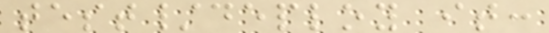test/deploy it:
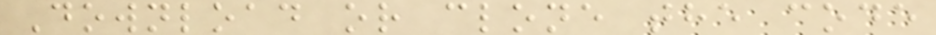Download or clone the code
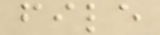file
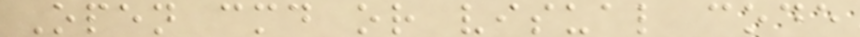Open cmd or visual code
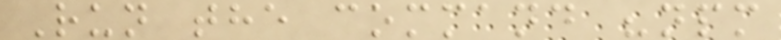Run the command "npm
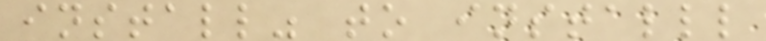install" to installl
